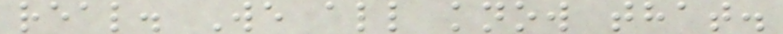real. We all know that.
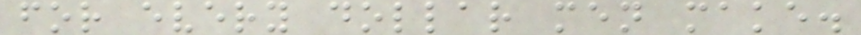for every dollar men make.
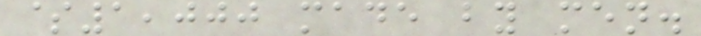$1,000 made by men.
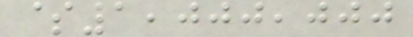$1,000,000
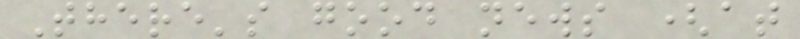There's good news (at
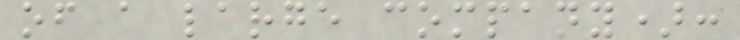of a large company):
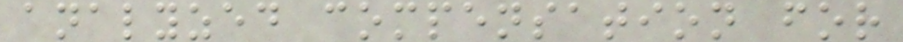analyzed compensation for
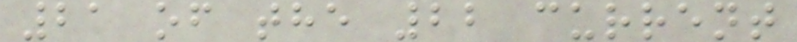21 of the 22 current
